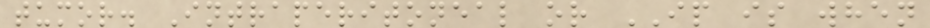tumor. Intraperitoneal or IP is when
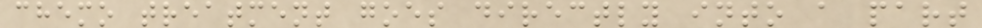chemo treatment goes directly into a part
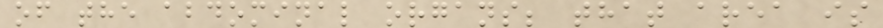of the abdominal organs; that area is
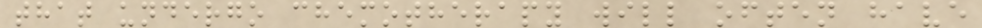that undergo chemotherapy will often have
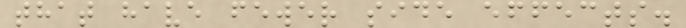that have fewer side effects.
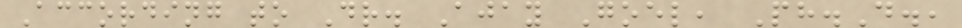According to Dr. Ajay Goel, Ph.D.,
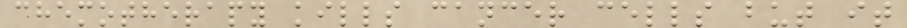chemotherapy kills cancer cells but it
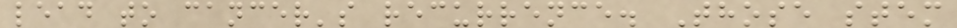lead to cancer's recurrence. Those stem
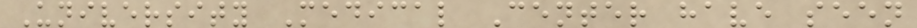University Medical Center have seen
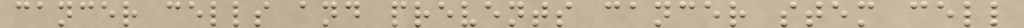cancer cells and prevents cancer stem cell
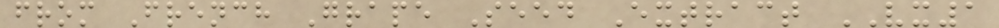from French Grape Seed Extract VX1
